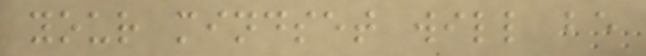your mindset will be
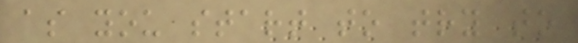as you start to try to
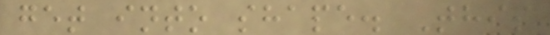get into shape. This
